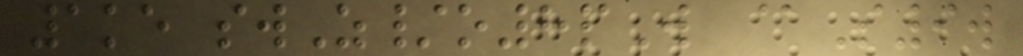1ke swZ/o8pW @S9w
